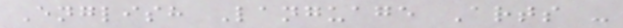English Language Arts -
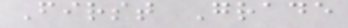First Grade
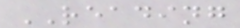READING
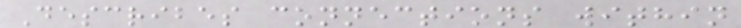Describes connections within
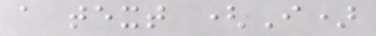a text (I)
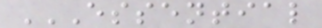ESSENTIAL
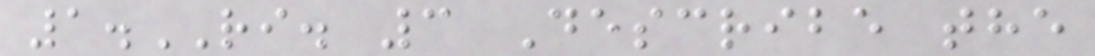1.RI. 3 Describe the
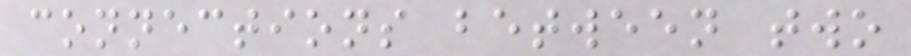connections between two
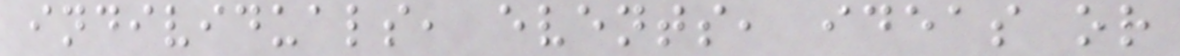individuals, events, ideas or
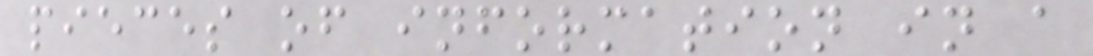pieces of information in a
